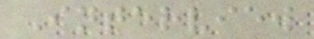Interview
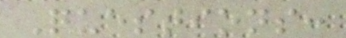Questions:
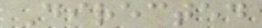Directed
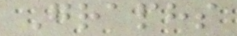Graphs
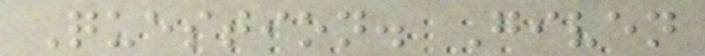Question. Given
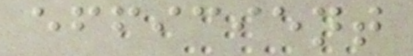efficient
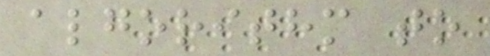algorithm to
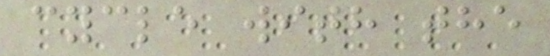cycle with the
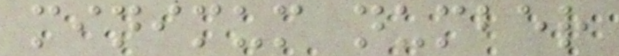minimum number
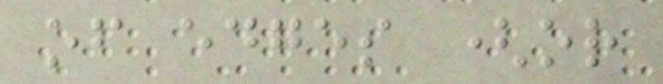of edges (or
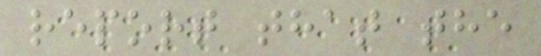report that the
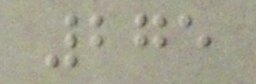275
